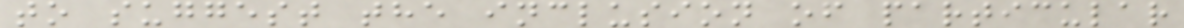to suggest the inclusion of particular
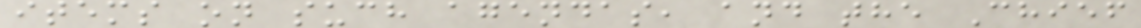items on such agendas, and the Chief
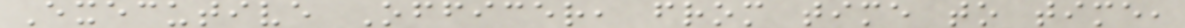Executive Officer, from time to time,
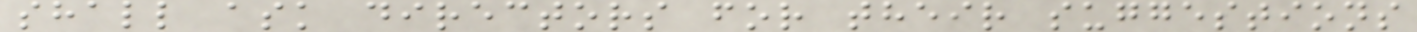shall ask directors for their suggestions
